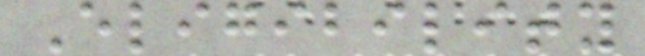Eligibility
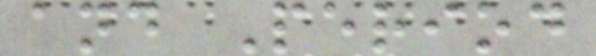and Period
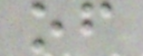of
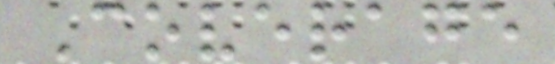Coverage
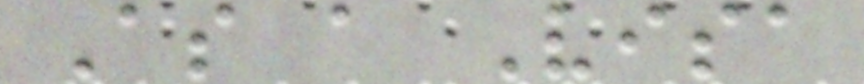As a Visa
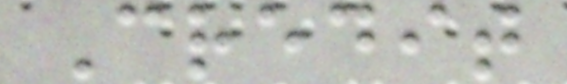Credit
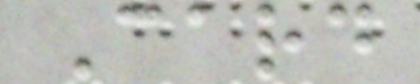Card
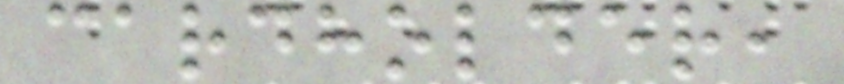cardholder,
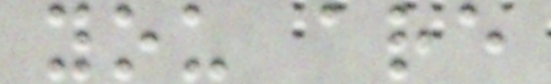you are
